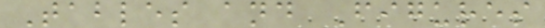Tables and Figures
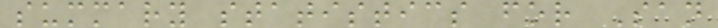summary statistics for San
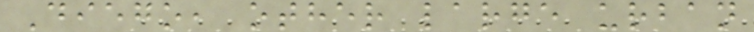Diego, other large urban
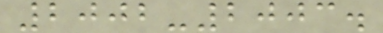2002-2003.
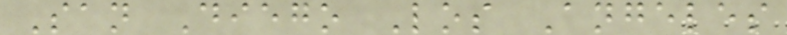San Diego Los Angeles
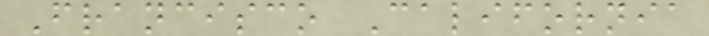Francisco California
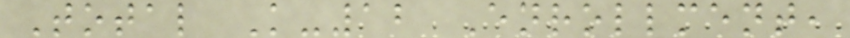Total K-12 Enrollment,
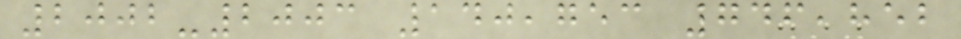2002-2003 140,753 746,852
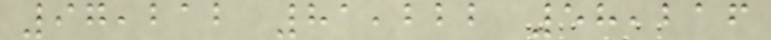97,212 81,222 58,216
